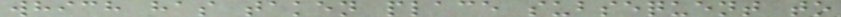which has taken place subsequent to
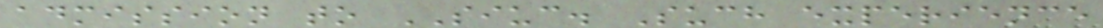admission to SIUC. Such experience
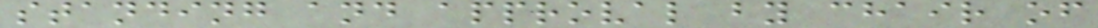standing and approval by chair of
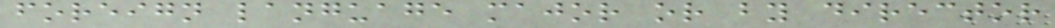foreign language major or by director
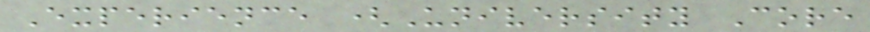Experience (University Core
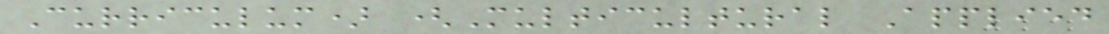Curriculum) (Multicultural Applied
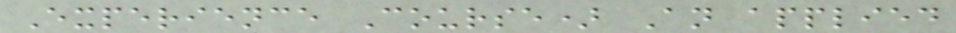Experience Course) An applied
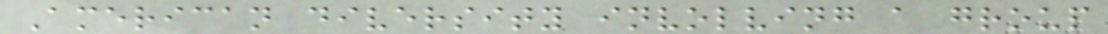American diversity involving a group
